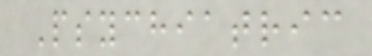Psychiatric
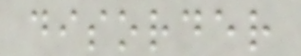disorder
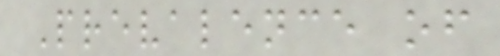Prevalence of
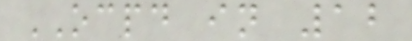OCPD in 12
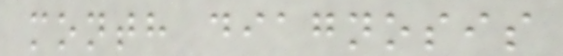month diagnosis
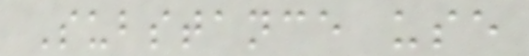Substance use
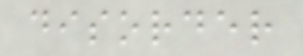disorder
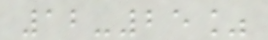12-25%
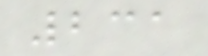231
